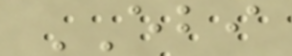EBI
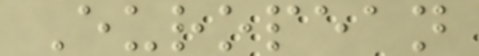European
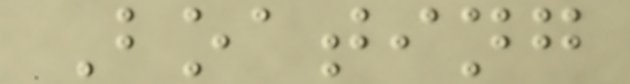Boating
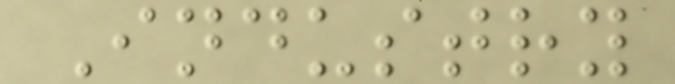Industry
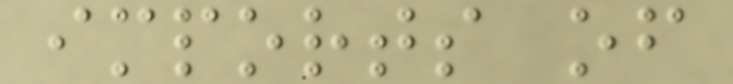imports of
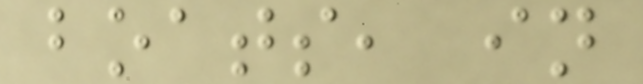boats, in
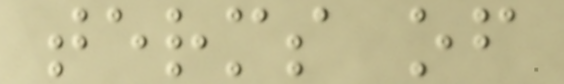terms of
